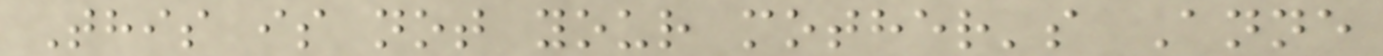This is not your mother's Anne
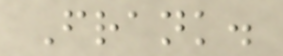Frank.
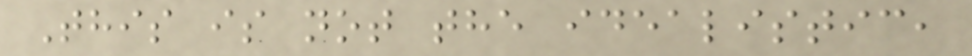This is not the idealistic,
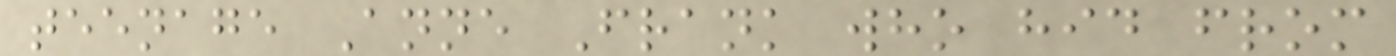teenage Anne Frank who hid from
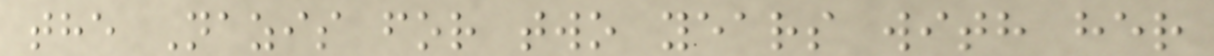the Nazis for two years with her
